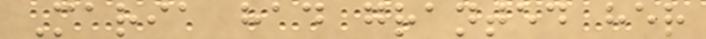Maria had granted her
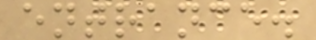entrance.
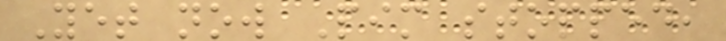Yet now Pim stopped,
